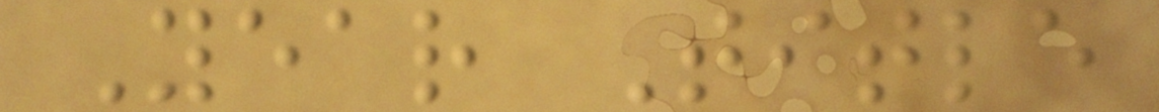Year Title
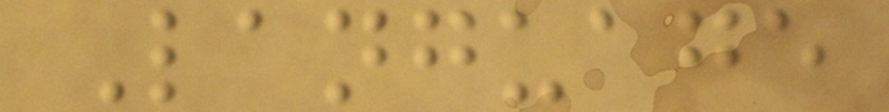Language
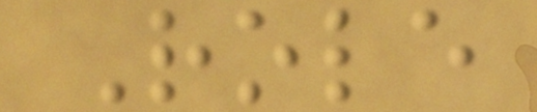Role
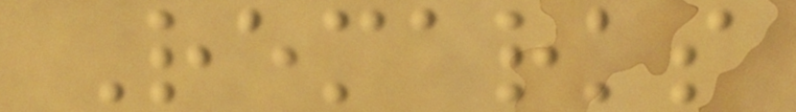Remarks
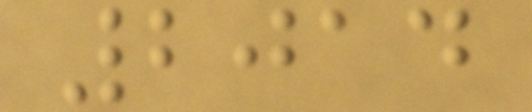2014
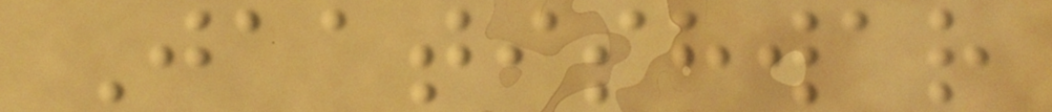Jaatishwar
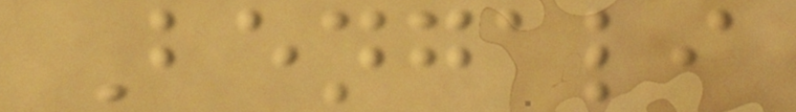Bengali
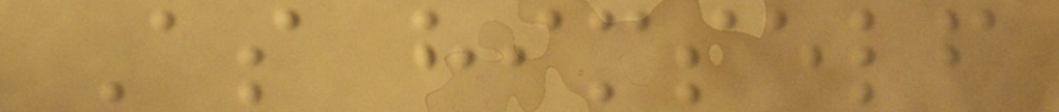As himself
